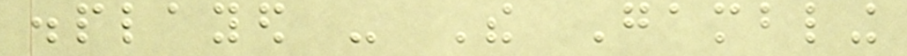displayed - The Gambling
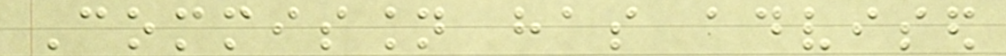Commission has advised
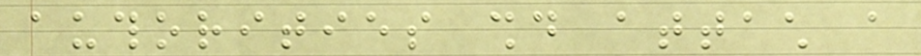authorities should attach a
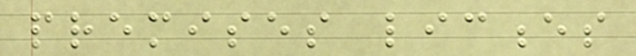premises licences
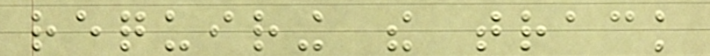requiring the track
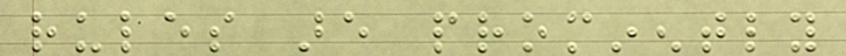rules are prominently
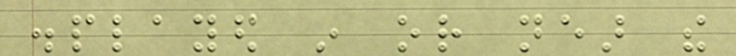displayed in or near the
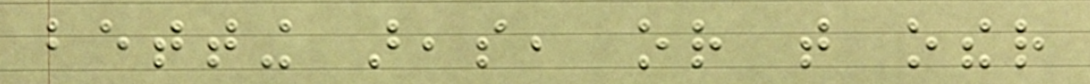betting areas, or that other
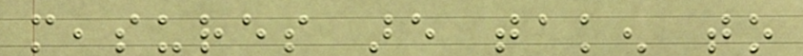measures are taken to
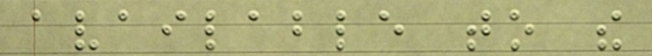available to the
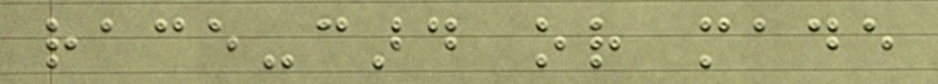race-card or made
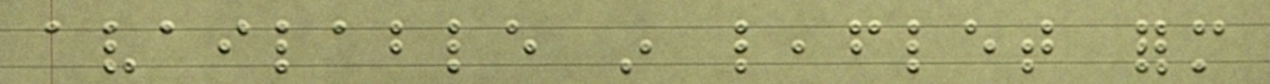available in leaflet form
